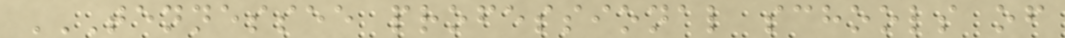TENNESSEE PROFESSIONAL SCHOOLS OF
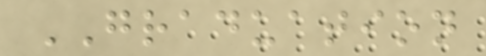GRADUATION
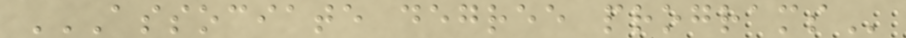ASSOCIATE DEGREE PROGRAMS
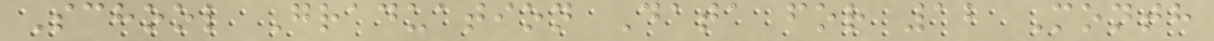School Graduation Data for 12 Month
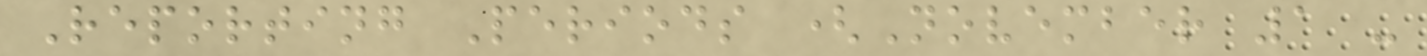Reporting Periods (November 1 -
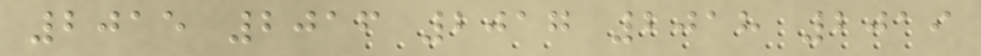2015 2016 2017 2018 2019
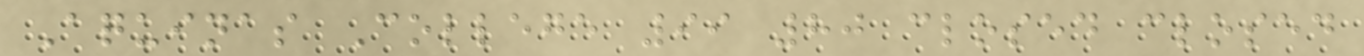Aquinas College 99 80 closed closed
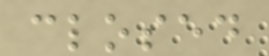closed
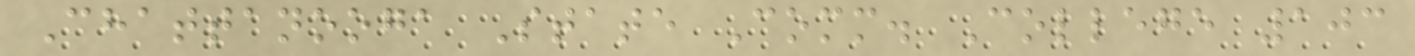Chattanooga State Comm. College 103
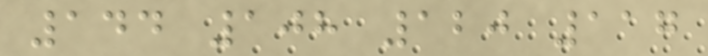144 108 120 117
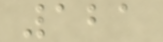121
